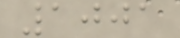1001
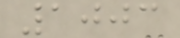1003
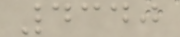4340
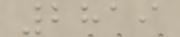2819
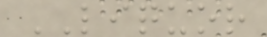LIQUOR
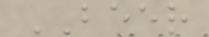BEER
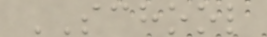SCHOOL
